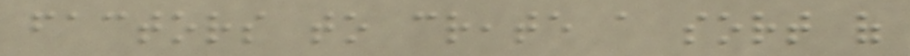factors to create a sort of
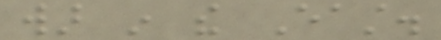war in the East.
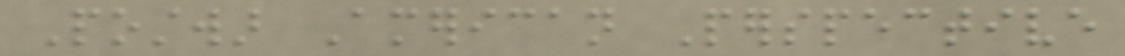Postwar American Perspective
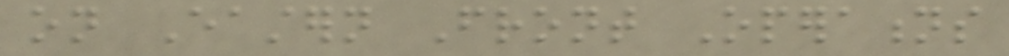on Eastern Front Operations
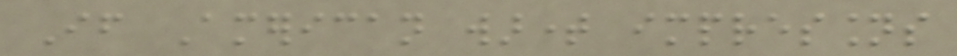If American wartime impressions
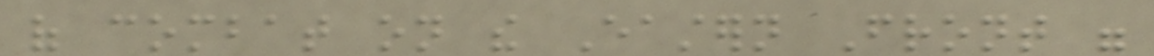of combat on the Eastern Front were
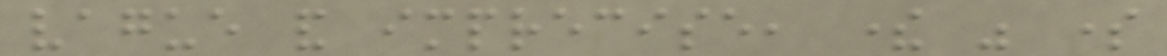vague and imprecise, there was some
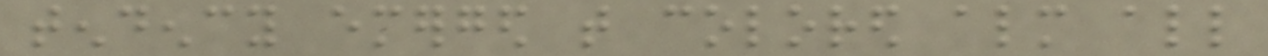tendency emerged that colored almost all
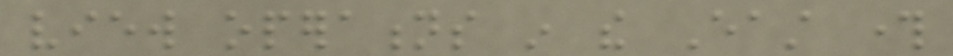view operations in the East through
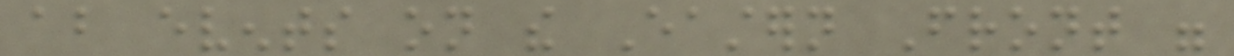about events on the Eastern Front were
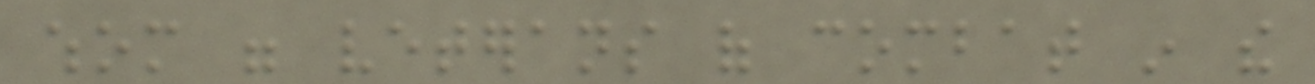whom were veterans of combat in the
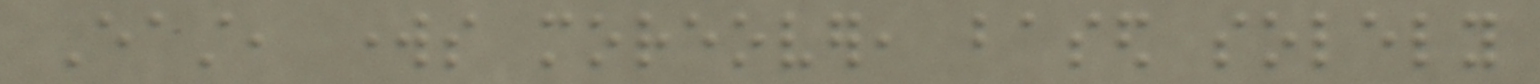East, works moreover, based solely
